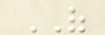OF
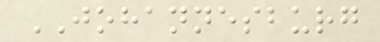JOHANNESBURG
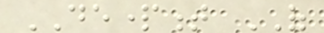DEPARTMENT OF
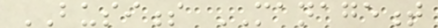BUSINESS MANAGEMENT
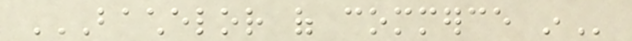BACHELOR OF COMMERCE IN
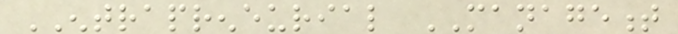ENTRAPRENEURIAL MANAGEMENT
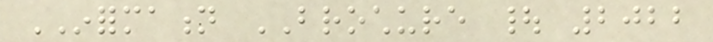INFORMATION BROCHURE | 2022
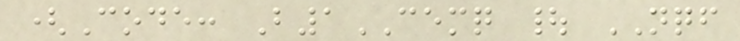(Code: B1CEMQ | NQF
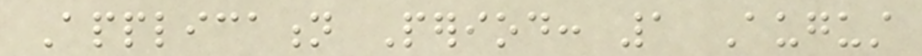Application Period: 1 August
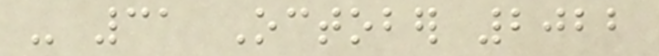- 31 October 2022
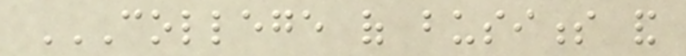COLLEGE OF BUSINESS AND
